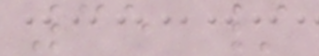35 /
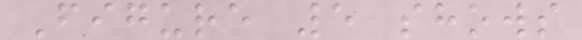Figure 5 shows
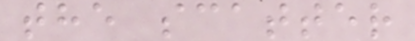the scatter
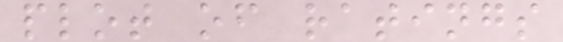plot of ratings
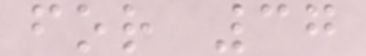for 37
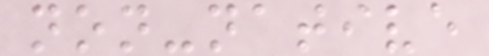non-native
